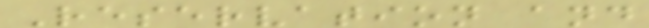Reservation and
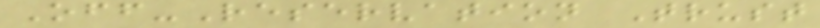Off-Reservation Trust
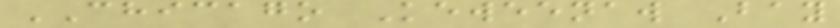CHICAGO Keweenaw Bay
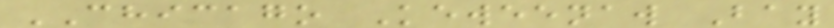CHICAGO Keweenaw Bay
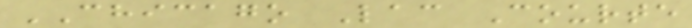CHICAGO Lac Courte
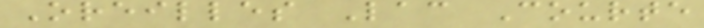Oreilles Lac Courte
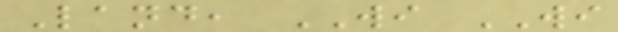Land, WI WI
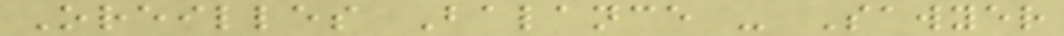Oreilles Balance - Sawyer
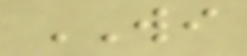WI
